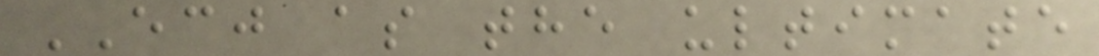ECJ as the ultimate
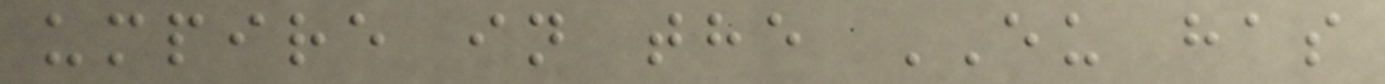umpire in the EU has
